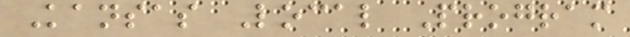Kansas Local Program
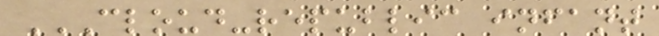CLOUD-REPUBLIC INFANT
